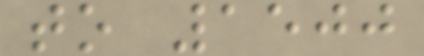to 1500
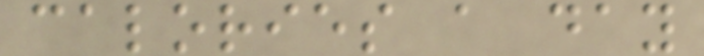calories a day
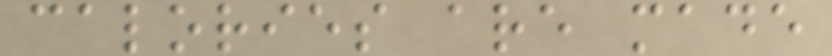calories are made
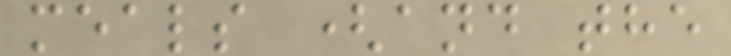meals (and the
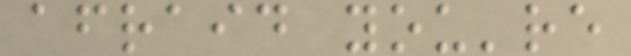afraid you're
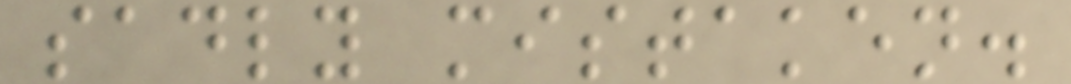sadly mistaken.
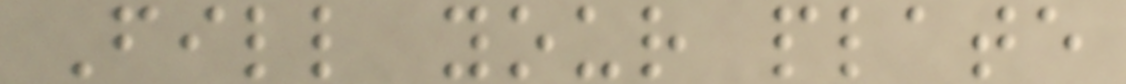Fill your plate
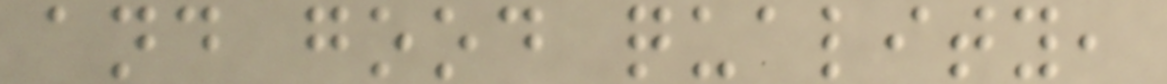and good quality,
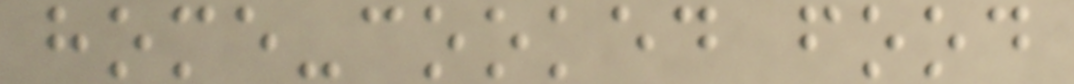home-cooked food
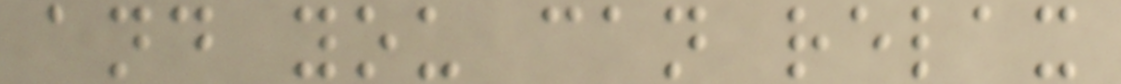and you can relax
